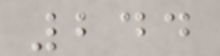244
